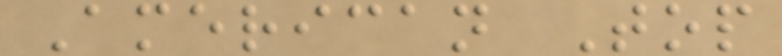American Top
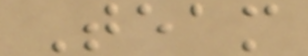Team
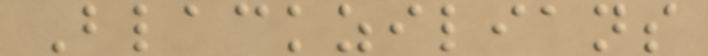Blackzilians
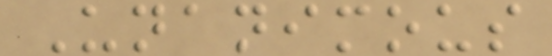Unanimous
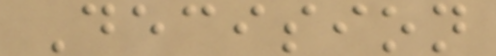Decision
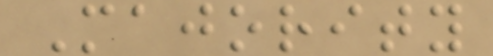Majority
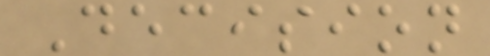Decision
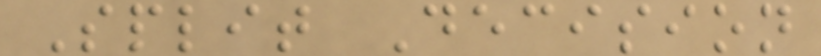Split Decision
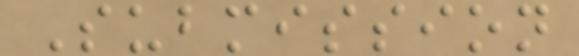Submission
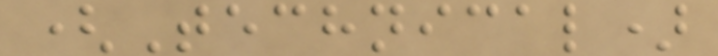(Technical)
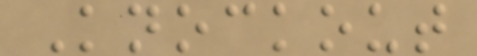Knockout
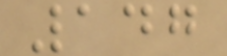147
